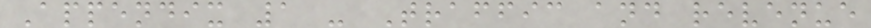Appendix 1 - Traffic and revenue
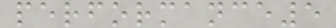performance5
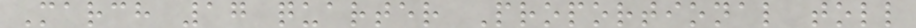March 17 quarter Proportional toll
